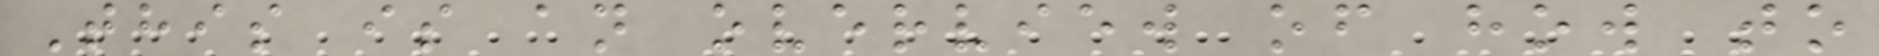This is an overview of how to
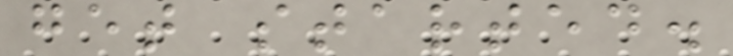get started.
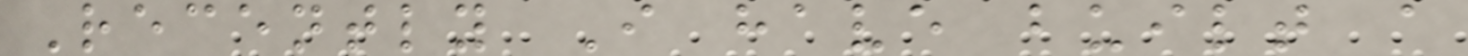Recently I have built a
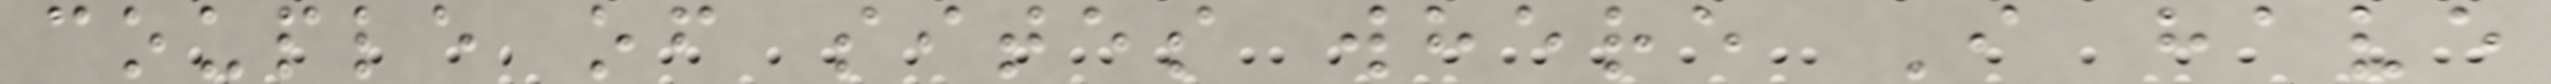couple of sites where I have
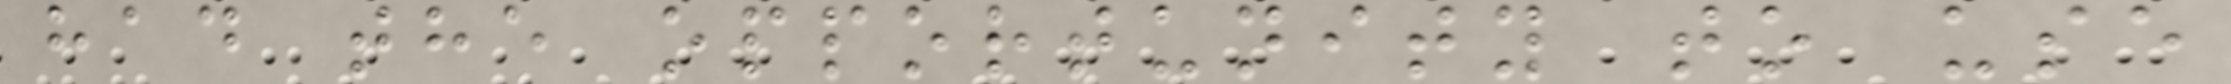had the opportunity to use
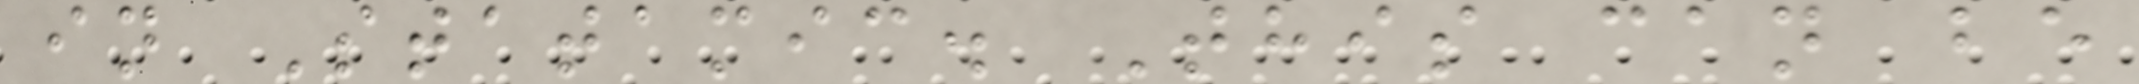in Statamic. This can be
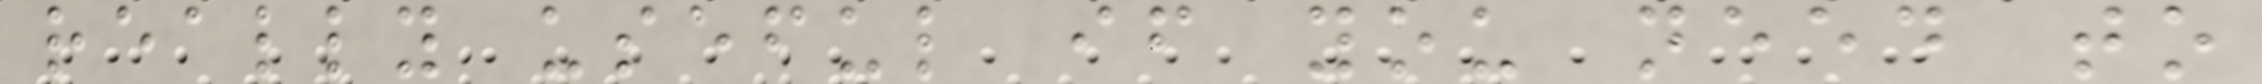really useful if you need to
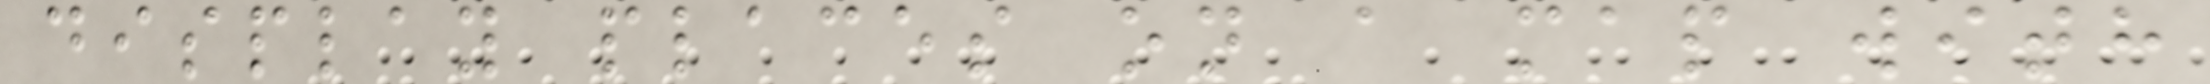display places on a map with
